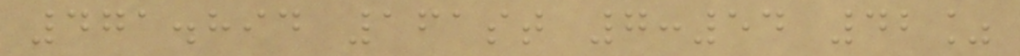471.894 161st 7:54 42%
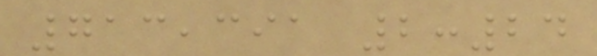713,391 2:24
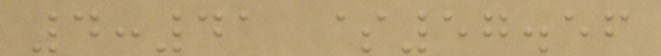4:41 $57.56
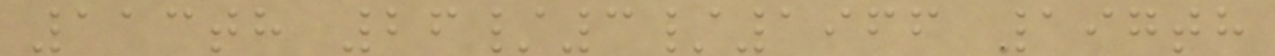113th 26/3/1966 197th
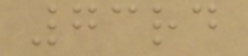73rd
